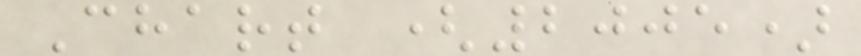Chart (2005)
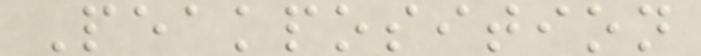Peakposition
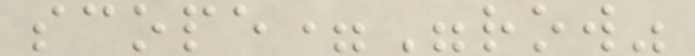scope="row"
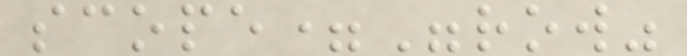scope="row"
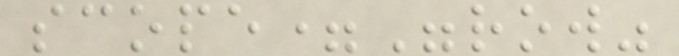scope="row"
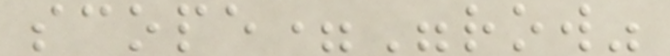scope="row"
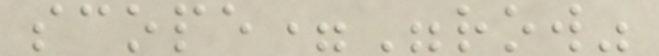scope="row"
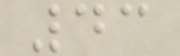43
